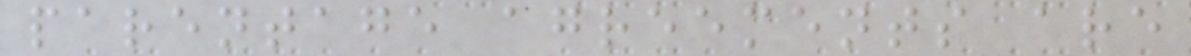parentage agreements are
